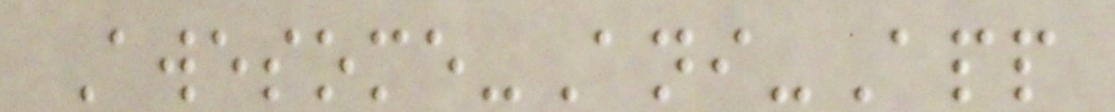Awesome-Ani-App
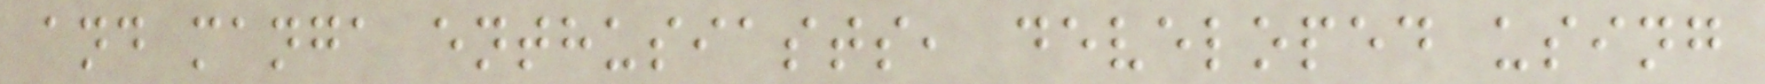and manga enthusiasts, developed using
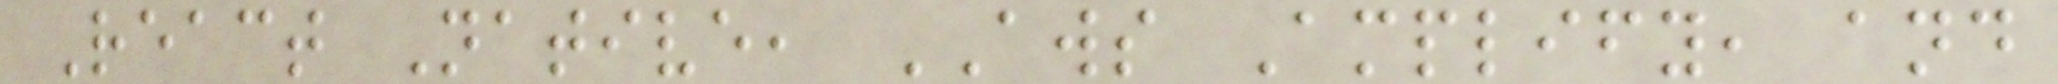React Native, AWS Amplify, and
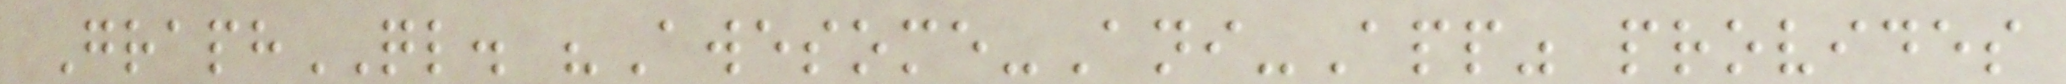GraphQL. "Awesome-Ani-App" provides
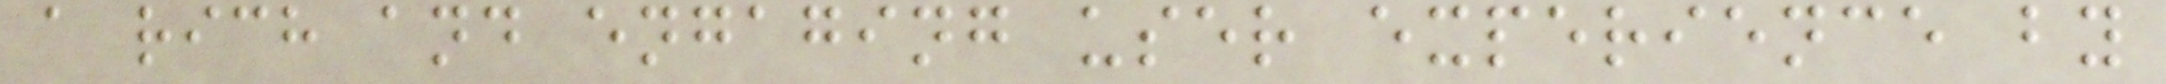a rich and engaging user experience by
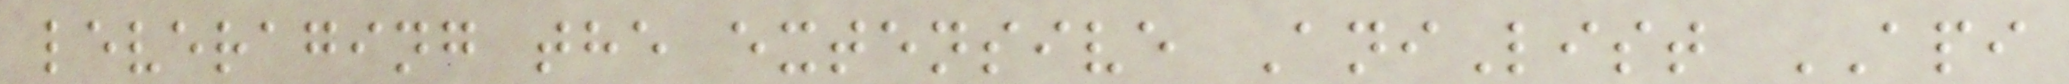leveraging the extensive AniList API
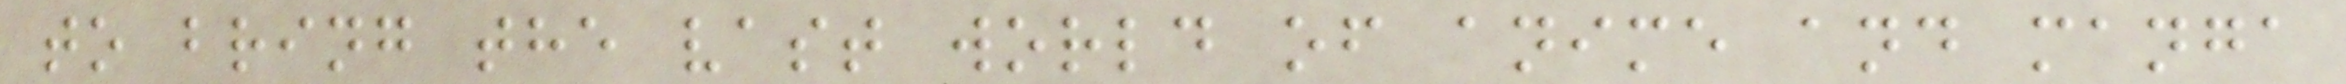to bring the vast world of anime and manga
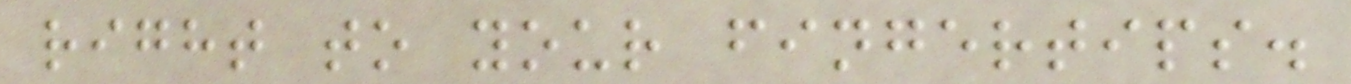right to your fingertips.
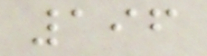196
